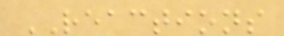REACTIONS
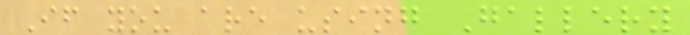If you are using Gallery
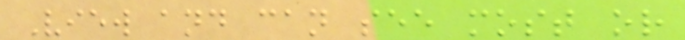View and can see most or
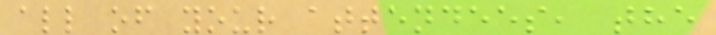all of your attendees, the
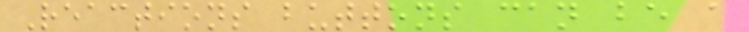Reactions buttons can be a
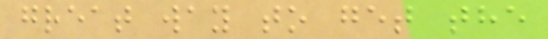great way to get the
